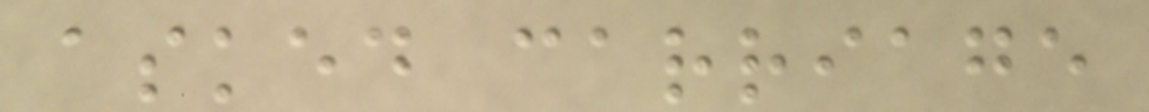asked carriage
